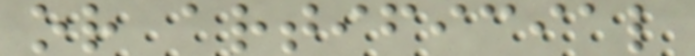or artificial
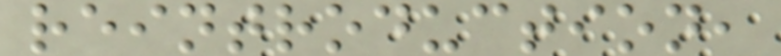reintroduction,
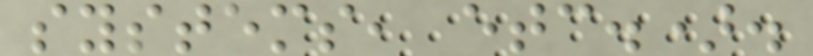systems, etc.).
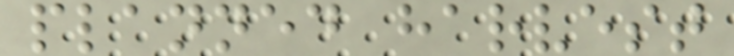planned harvest
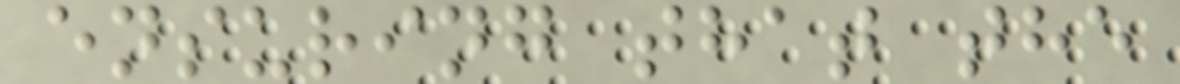ensuring that the
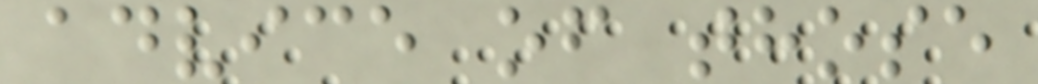advice of those
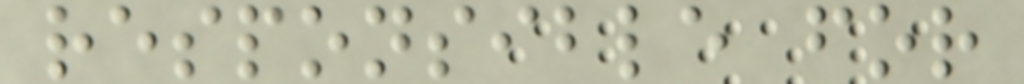responsible for
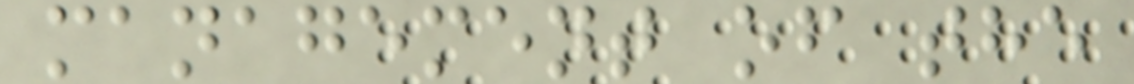management of the
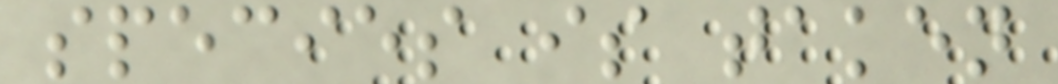species is taken
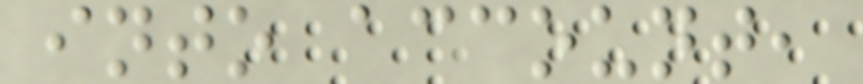into account,
